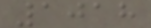1018
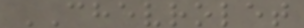CHEVROLET
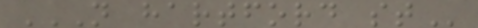N HARTFORD ST
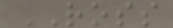ROSS
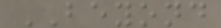BEYOND
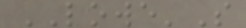LOWE'S
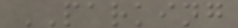PARKING
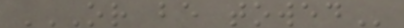OR BE TOWED
